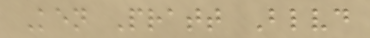Ken Pratt Blvd
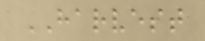HARVEST
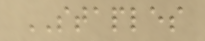STAPLES
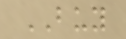BUY
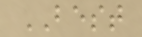BEST
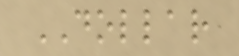DOLLAR
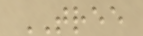TREE
